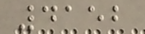4152
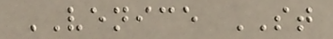VENICE ST
